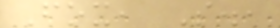Fox, S.,
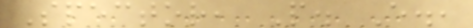Spector, P. E.,
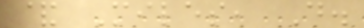& Miles, D.
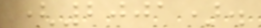(2001).
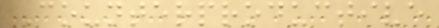Counterproductive
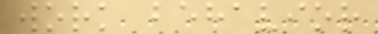work behavior
